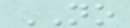NO
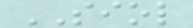SIOL
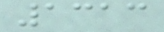1313
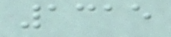1315
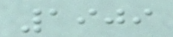1909
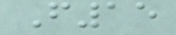F15
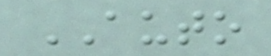AUTO
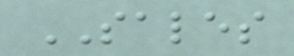SALES
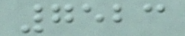7523
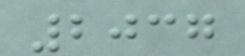2037
